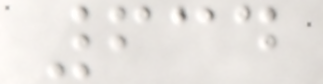634
